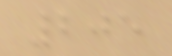205
